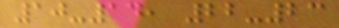10-14, 22-23
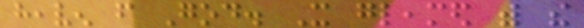heaven from God. It gleamed with the
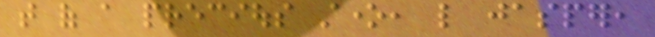that of a precious stone, like jasper,
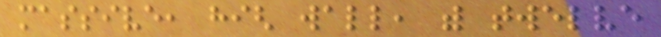massive, high wall, with twelve
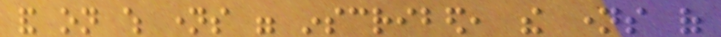and on which names were inscribed, the names of
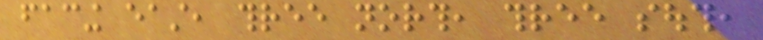facing east, three north, three south,
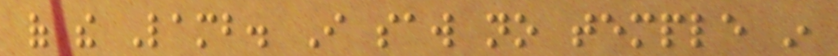of the Lamb. I saw no temple in
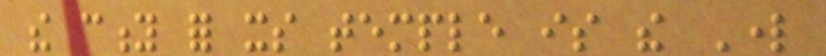the city for its temple is the Lord
